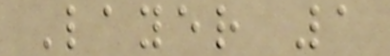Layer 1
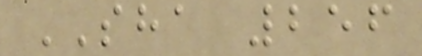SHA 256
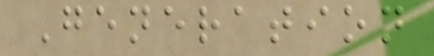Generation
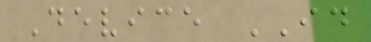Device ID
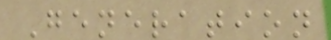Generation
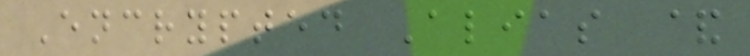Encrypted Alias &
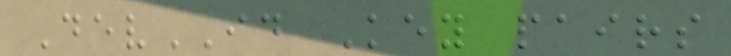DevID Key pairs
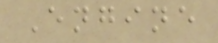Engine
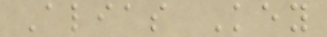Alias Key
